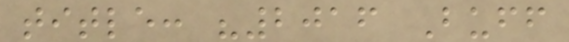title: "2016 Buff
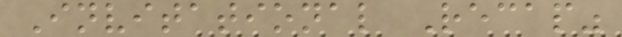Invitational Recap"
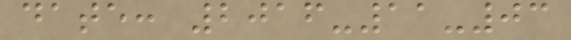date: 2016-11-03
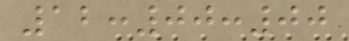12:00:00
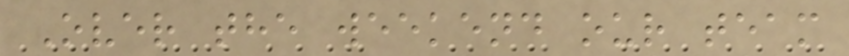Over the weekend our team
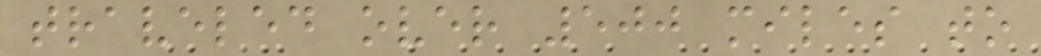traveled over 500 miles to
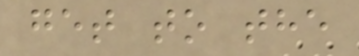get to the
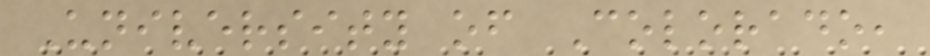University of Colorado,
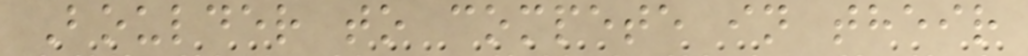Boulder to compete in their
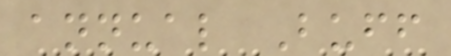annual Buff
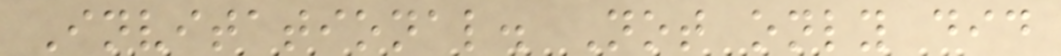Invitational. Not only did
